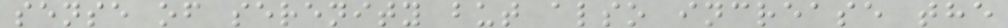sense of serenity but also increase the
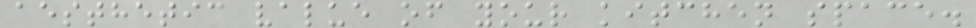aesthetic value of your kitchen space.
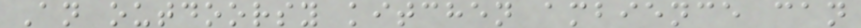An outdoorsy kitchen ambience can
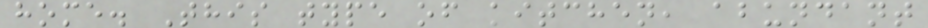home. This type of kitchen, abundant
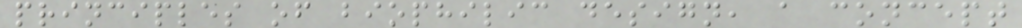principles of biophilic design, a concept
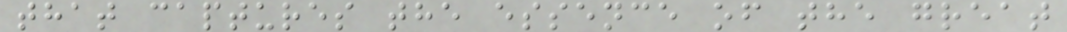that captures the essence of the great
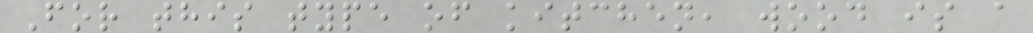For this type of kitchen, wood is a
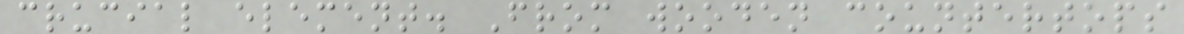crucial element. From wooden countertops
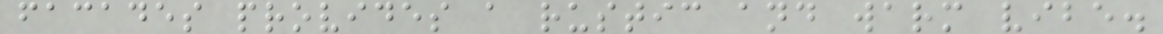facades provides a rustic and warm vibe.
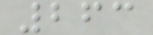263
